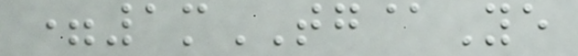=1mTG@Ye
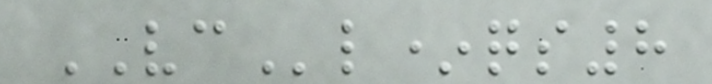VCl*qs8
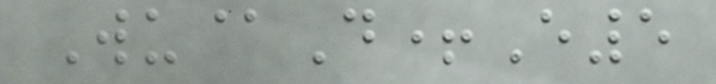Wu@D+E5
